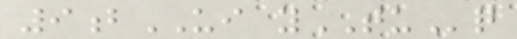9bUI yTUq
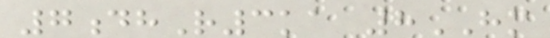7dhR3ka 8HM
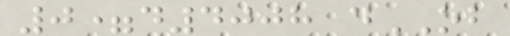0=d4008 dOB
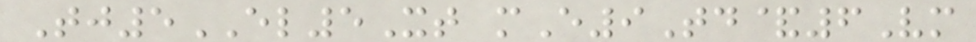Tj5EL5Xt mE9Td&6Vm
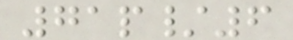71p/6
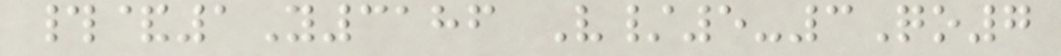#&1Y3186 V/5-3Qo7
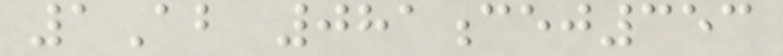1Ab 081cej353
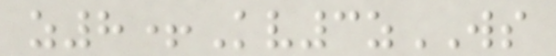z8+Kv3zWS
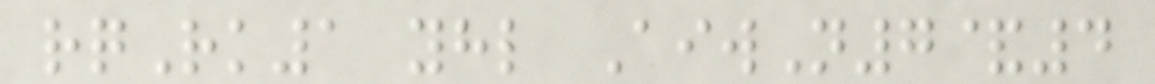rqRk1 yhl AiwN7&4
